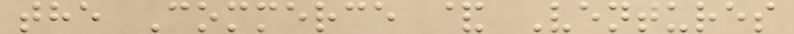the Commerce & Ventures
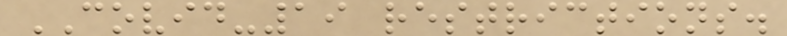COVID-19 restrictions.
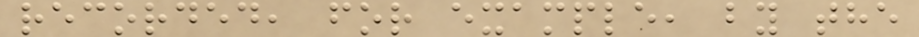recorded, for example, by the
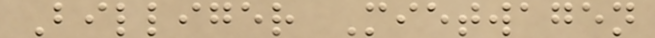Billiger Mietwagen
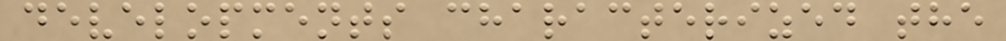developments characterized the
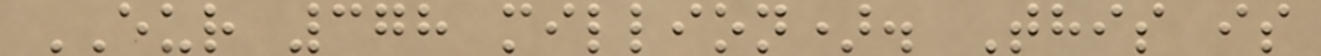EUR 378 million). This is
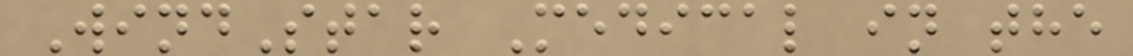WindStar Medical in the
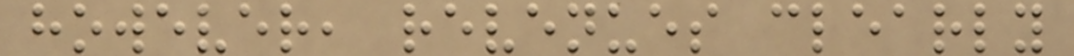however, revenues clearly
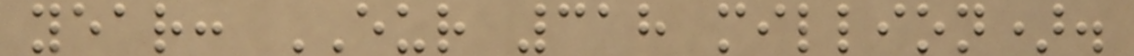year: EUR 318 million).
